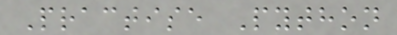Practise Python
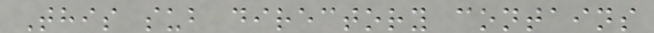This sub directory contains
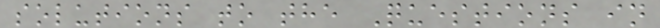solutions to the Questions in
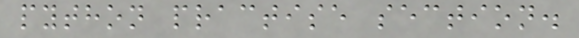python practise section.
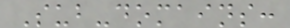Sub-domains:
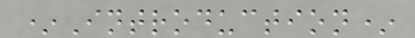*Introduction*
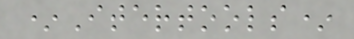*Itertools*
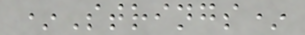*Strings*
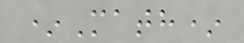*Math*
